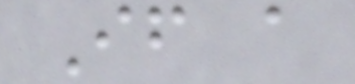If a
